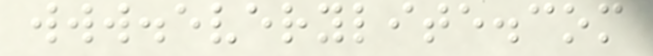www.everylite.com
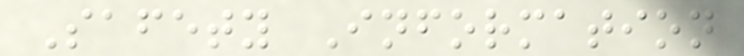Safety Information
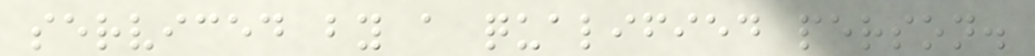serviced by a qualified person.
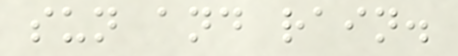sun and rain.
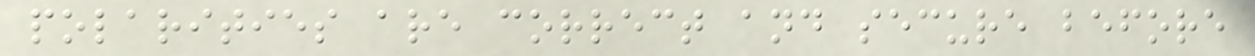polarities are correct and secure before
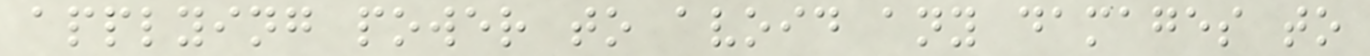applying power to avoid any damages to
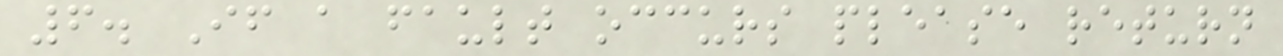6. If a fault occurs please return
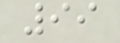99
